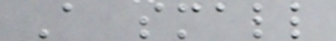A small
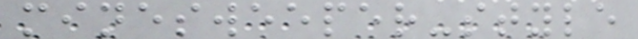minesweeper-style
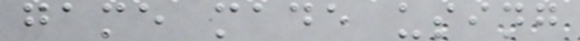game made using
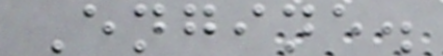Engine.
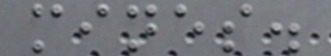mines.
